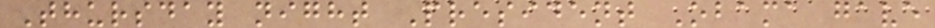Thursday night President Obama gave
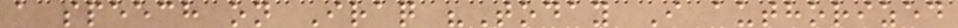a speech on Iraq "Today I authorized
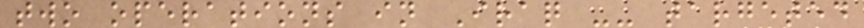two operations in Iraq -- targeted
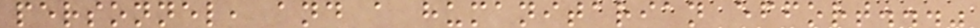personnel, and a humanitarian effort..."
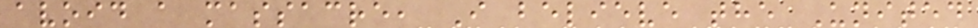avoid a massacre, I believe the United
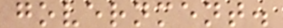government.
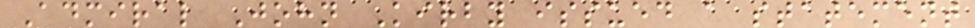Admiral John Kirby issued a statement
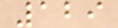129
